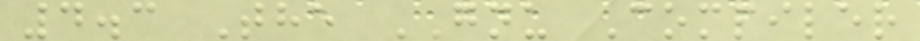4.3 The GNU Compiler
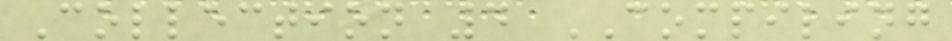Collection 4 COMPILING
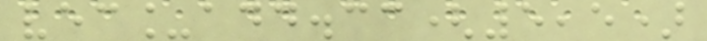vec_add.cc(5,5)
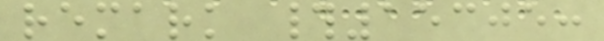remark #15305:
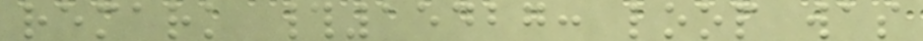remark #15427: loop was
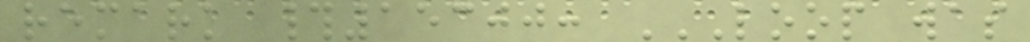remark #15300: LOOP WAS
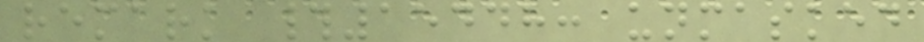remark #15448: unmasked
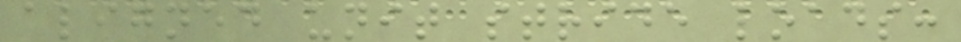aligned unit stride loads:
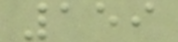159
